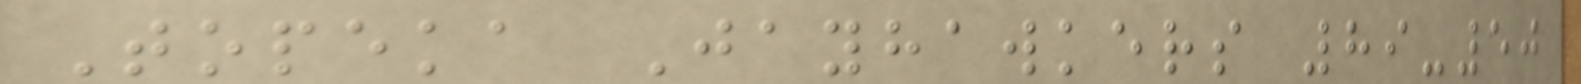Topeka Jayhawkers 89-50
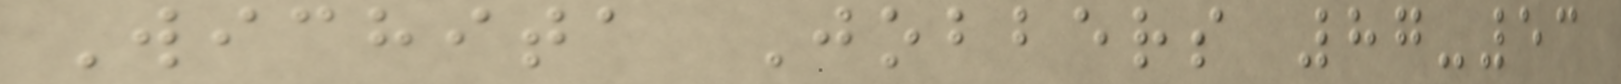Wichita Jobbers 87-53
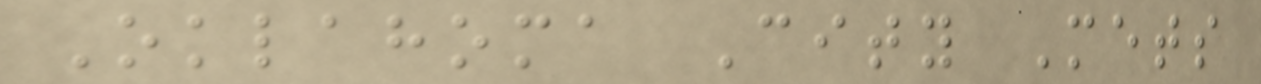Oklahoma City Mets
